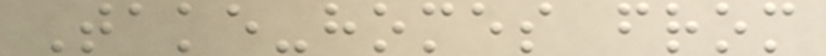Take-homes from
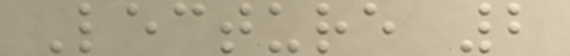Lecture 2
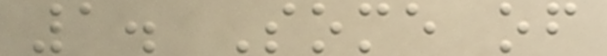1. Some of
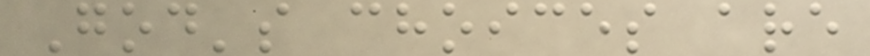God's choices are
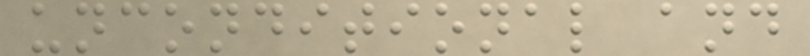unconditional and
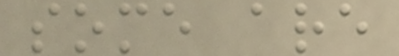some are
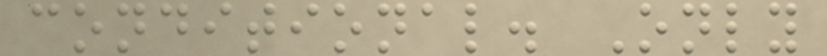conditional. Only
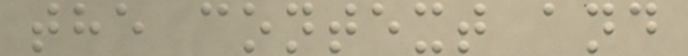the context and
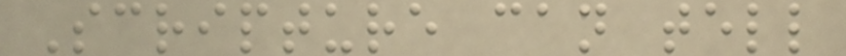Scripture can tell
